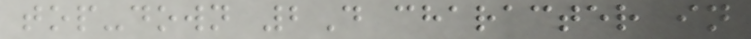top-down 2D character in
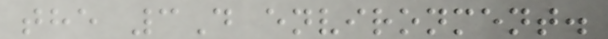the 3D environment.
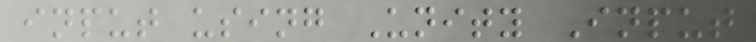input using Unity Input
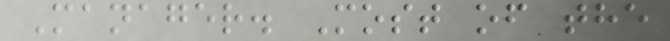Manager. Most of the
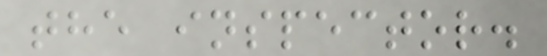the inspector.
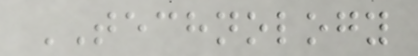TECHNOLOGY
